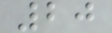20
